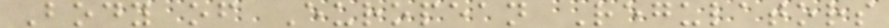Body of European Regulators
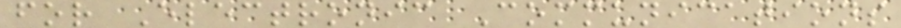for Electronic Communications
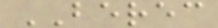BEREC
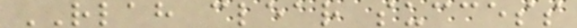RLAH clear success
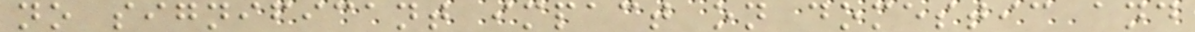no significant impact on domestic and
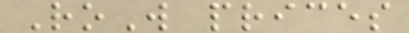RoW prices
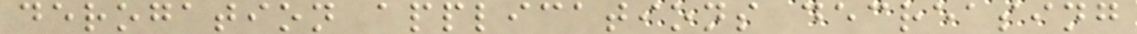derogation applications decreasing
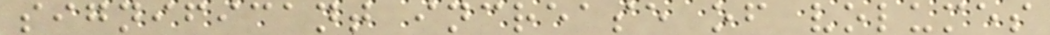significant increase of volumes
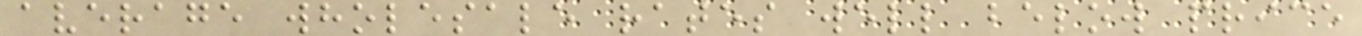average wholesale rates well below price
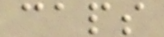caps
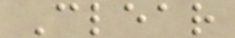Clear
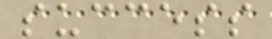success
